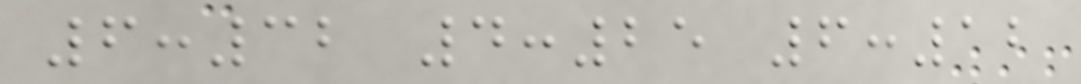6:32 4:25 6:12
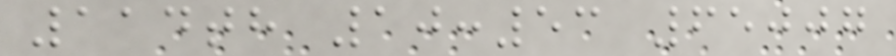114th 10:53 65007
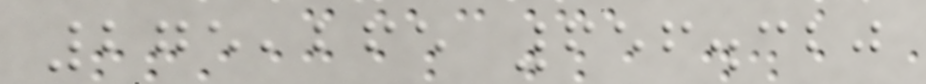275,265 656.320
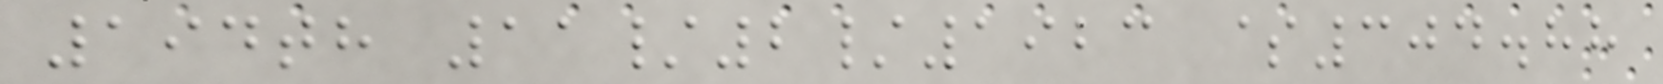194th 11/2/1923 $304.88
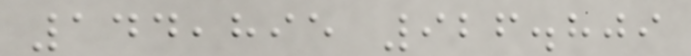144,895 926.809
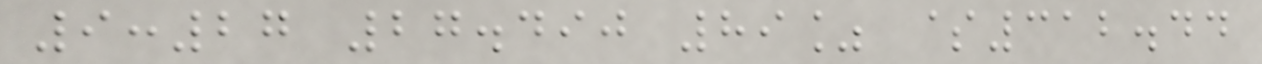9:27 27.490 89% $312.44
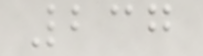237
